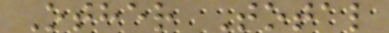Other Total
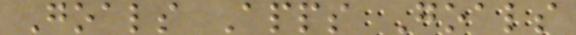Goals Apps Goals
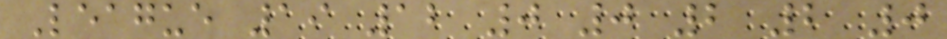League 19 12 0 0 2 2 0
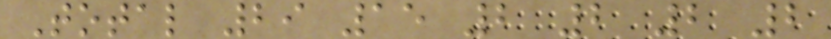Total 29 15 2 2 2 2
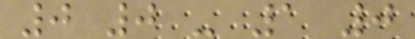0 0 - 1 0
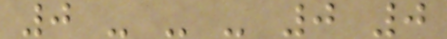0 - - - 0 0
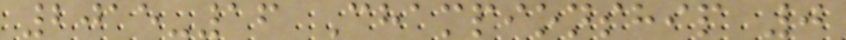2015-16 Championship 0
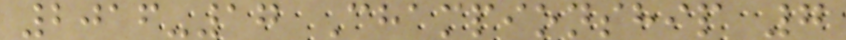2016-17 Championship 7
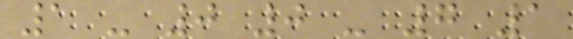1 - 0 0 - 7 1
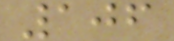106
